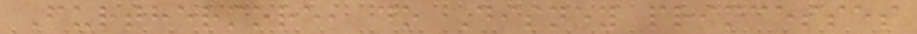Furthermore, do Disney princesses
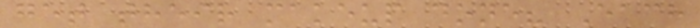get their makeup done? Each
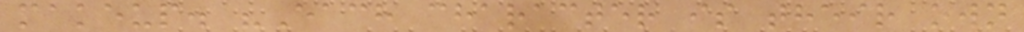makeup. "Each character is their own
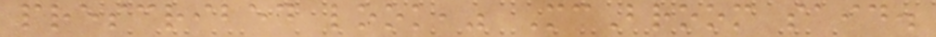prescribed look," McBroom said.
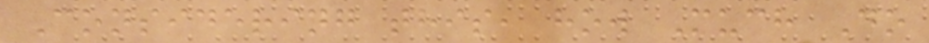Considering this, how Much Do
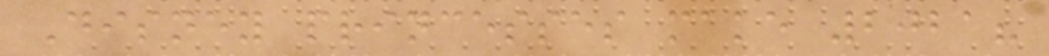Disney princesses make 2021?
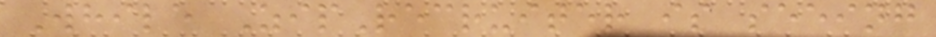While ZipRecruiter is seeing
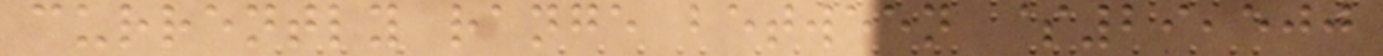currently range between $29,500
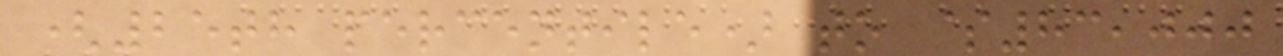(25th percentile) to $83,000
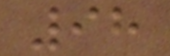98
